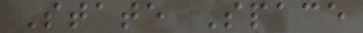State Space
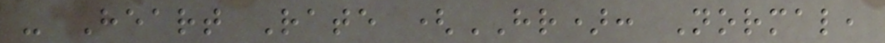- Heart Rate (HR): Normal,
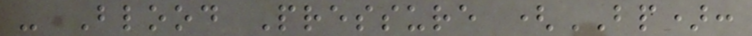- Blood Pressure (BP):
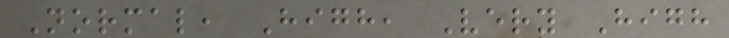Normal, High, Very High
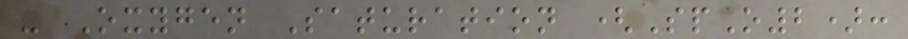- Oxygen Saturation (SpO2):
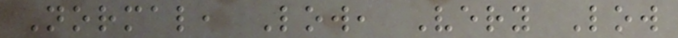Normal, Low, Very Low
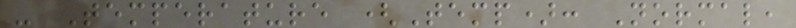- Temperature (Temp): Normal,
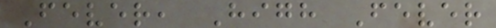Fever, High Fever
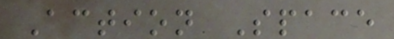Action Space
